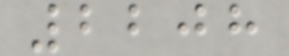2208
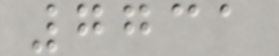7731
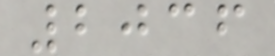2036
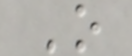O
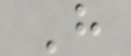H
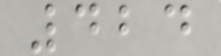424
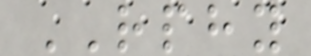RPHY
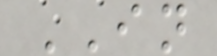IN
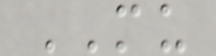MU
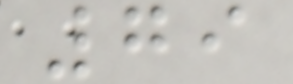79
